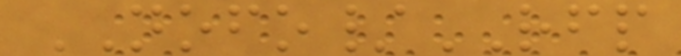NOFO/RFP
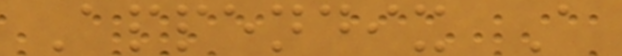Appendix A
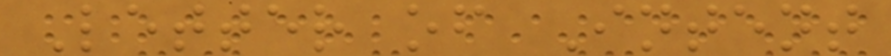Letter of Intent
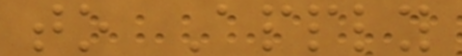to Apply
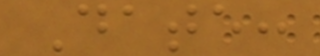Date:
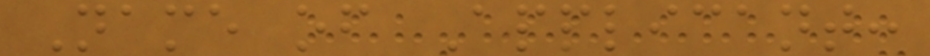Name of Applicant:
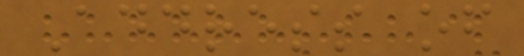Address of
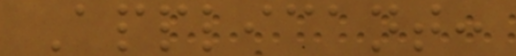Applicant:
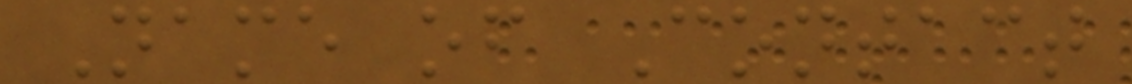Name of Contact
